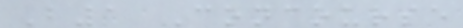B1 Concourse
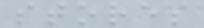stores
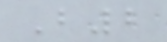B2
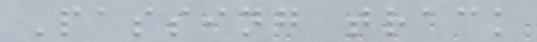Passing track
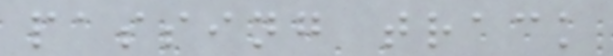passing track
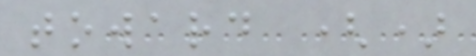toward ()
